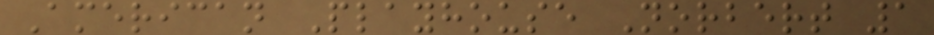American Playhouse Norbert 1
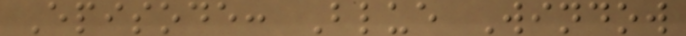Episode: Blue Window
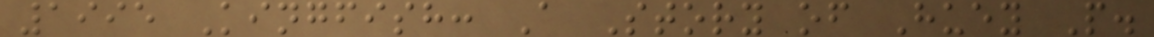1995 Kingfish: A Story of Huey P.
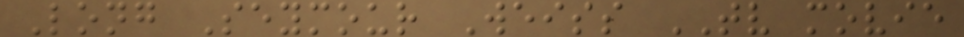Long Seymour Weiss TV movie
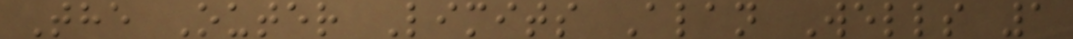The Outer Limits Alan Wells 1
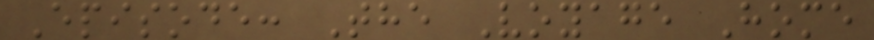Episode: The Voyage Home
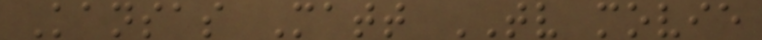Kansas Matt TV movie
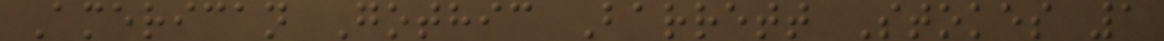American Gothic Barrett Stokes 1
